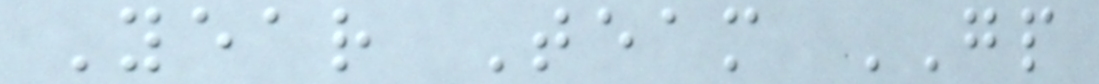Year Team GP
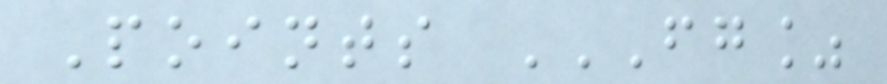Points FG%
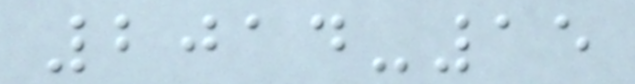2014-15
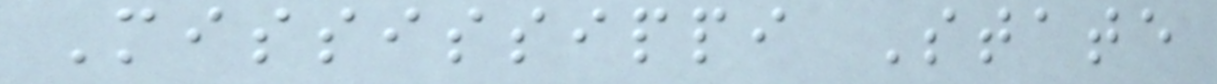Mississippi State
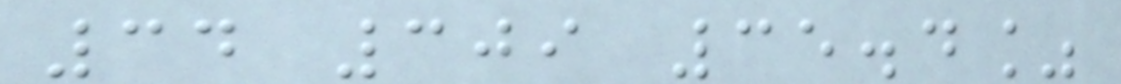34 309 35.4%
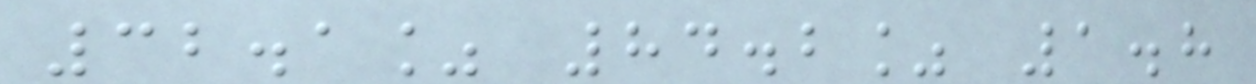32.1% 84.2% 1.8
